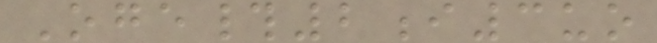Oge#2i3uo
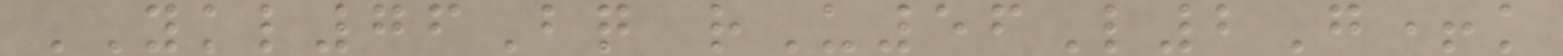YKL76Bq rU56L2G+k
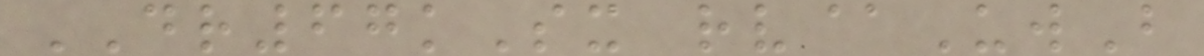DR67kSx rv@UwB
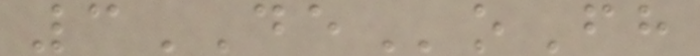3DEoFh
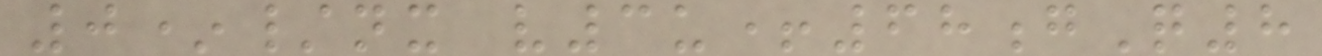0*/nx v3u+68gQ8
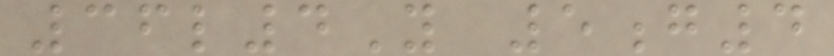36l4Y 5g4
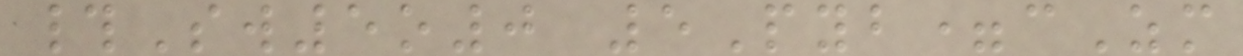#Sw5o0 5Pyb=cZm
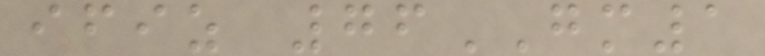ifiz 76GM1
